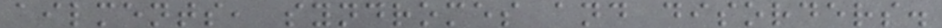ailments, syndromes and disorders.
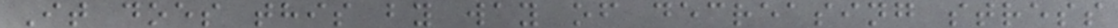It does this by way of decreasing stress
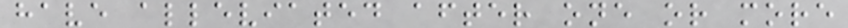have alleviated after one or more
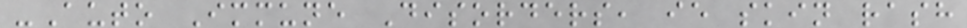-Auto Immune Disorders, ie skin rash
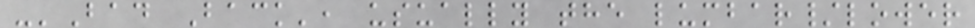-'Bad Back', usually the lumbar/lower
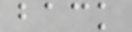back
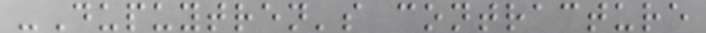-Dupuytren's contracture
